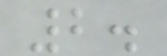2.
